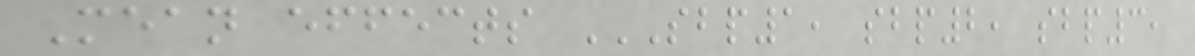Mean effects SBP1, SBP2, SBP3,
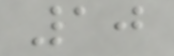10
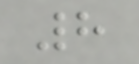8
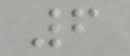6
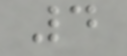4
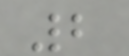2
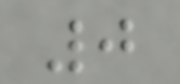0
